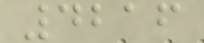4216
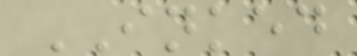INKED
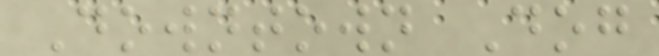Downtown Dog
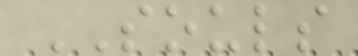SOULS
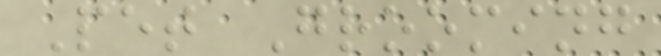Pet Grooming
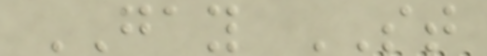GAY ST
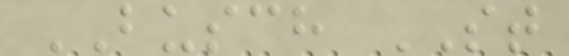BUSCH ST
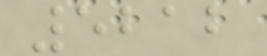5212
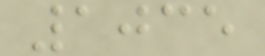1035
